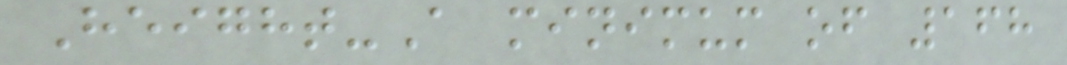Height-A minimum of 168
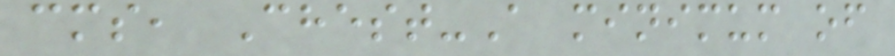cms, Chest-A minimum of
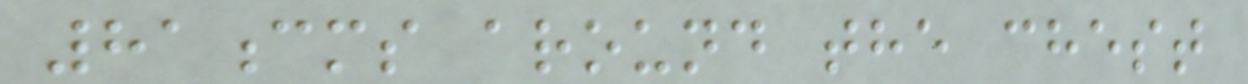81cms around the chest
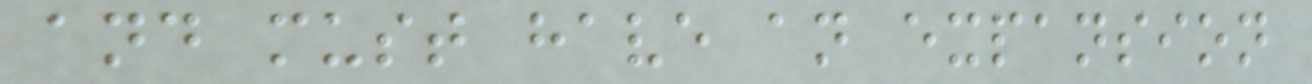and must have an expansion
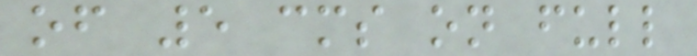of 5 cms on full
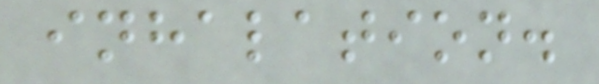inhalation.
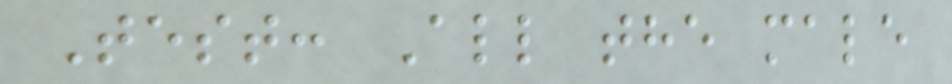Test: All the male
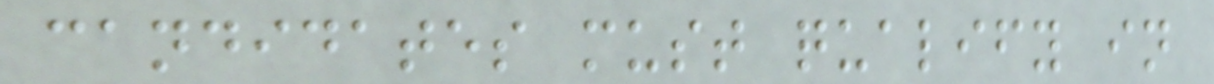candidates must qualify in
